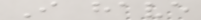I have
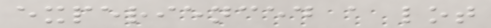experienced a lot
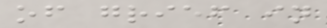of grief in
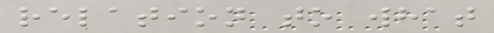relation to what
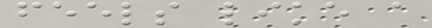feels like a
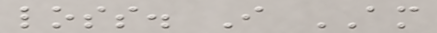loss. I AM
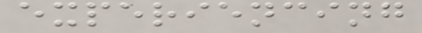experiencing
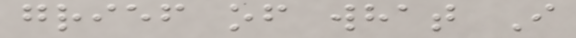grief of what I
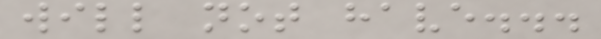will not have...
